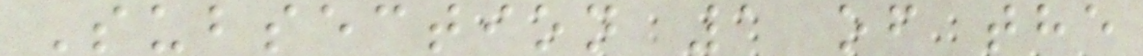Subsection 1 of the
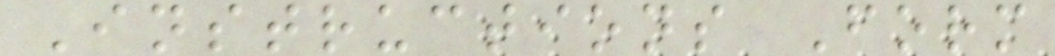Instructions Form
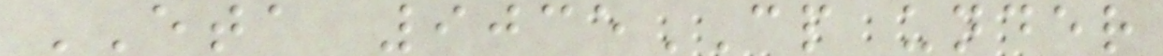ETA 9035CP under
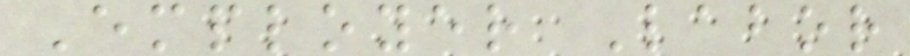Employer Labor
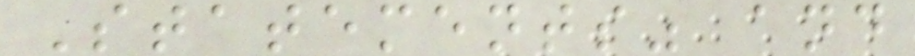Statements" and
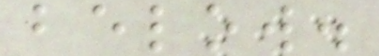below.
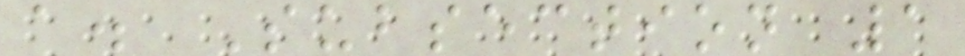a. Subsection 1
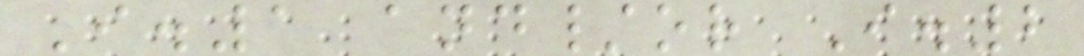I.1 and/or I.2
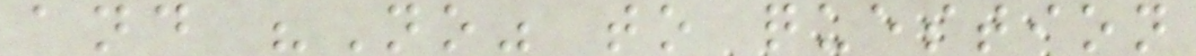and "No" to question
